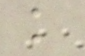k
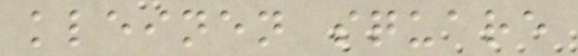kleinen square
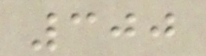300
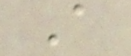A
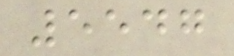5547
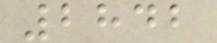2842
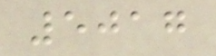5017
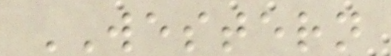WESTERN
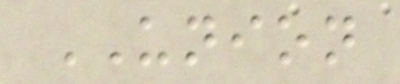UNION
